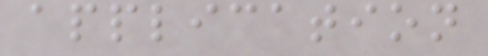application
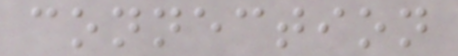connection
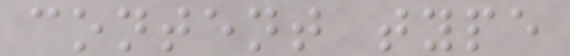content type
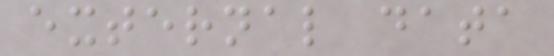external data
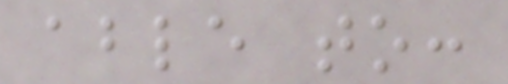able to:
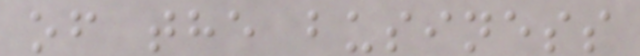of the business
